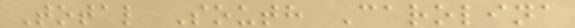Total South Carolina
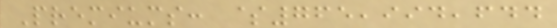Premiums: $765,994,644
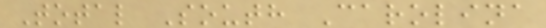Total South Carolina
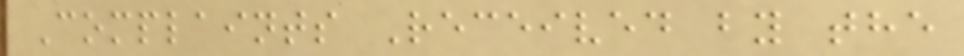Complaints Received by the
